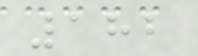182
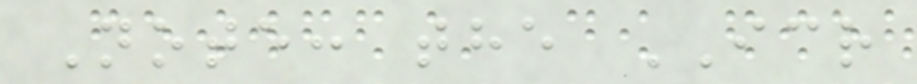Note: the ICR
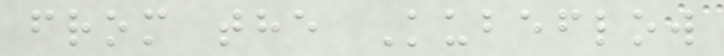from the Kubeflow
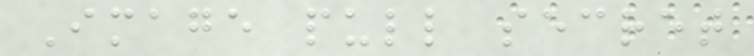Image pull secret
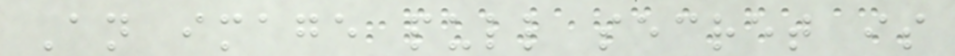An image pull secret is
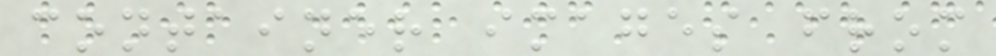container images from
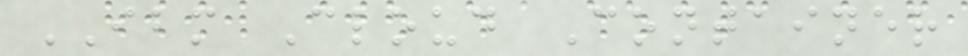IBM Cloud Container
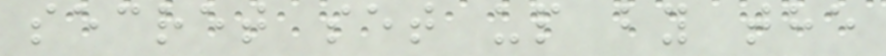secret set up by the
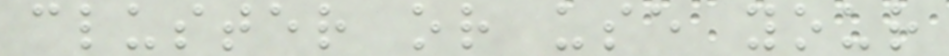cluster or use your
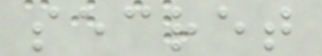secret
